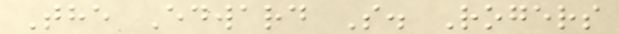The Edward S. Rogers
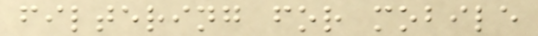filtering for mobile
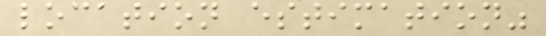location estimation"
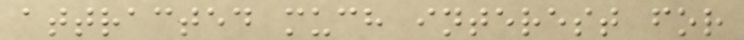attracted much interest for
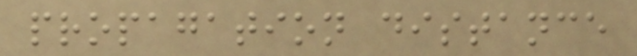propagation distance
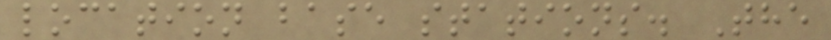location base stations. The
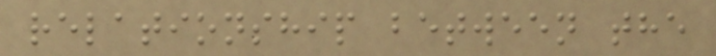relationship between the
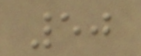50
